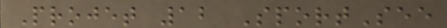Projet 12 SportSee
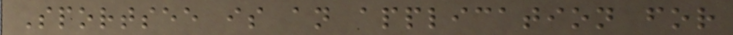Sportsee is an application for
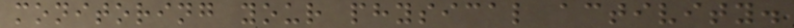monitoring your physical activity.
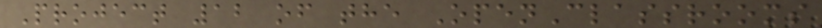Project 12 of the OpenClassrooms
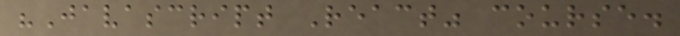"Javascript React" course.
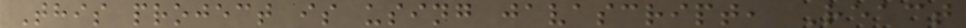This project is using javascript, React
